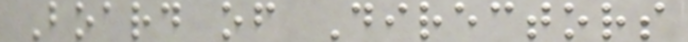Board of Directors
